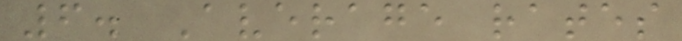6. Average rates
